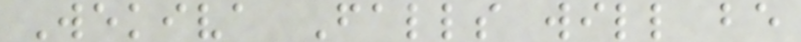Wekiva Falls will be
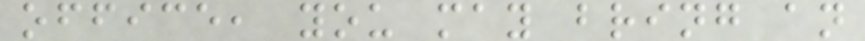office, you may bring an
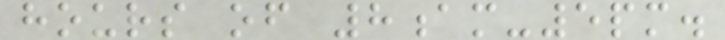hours of 8am-5pm.
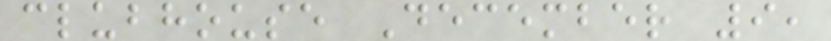clubhouse December 9,
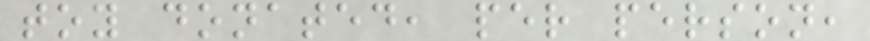toy donated, per person,
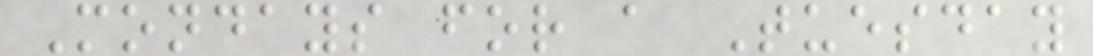Mondays for a Tuesday
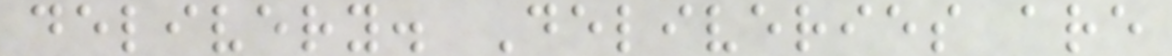delivery. Deliveries are
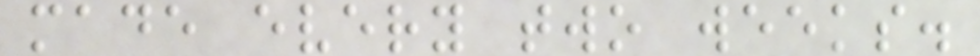made every two weeks.
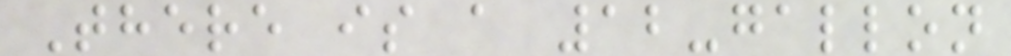There is a 12-gallon
